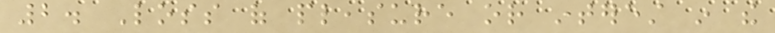2. Loss of pleasure or interest in the
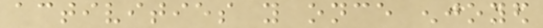activities you once enjoyed
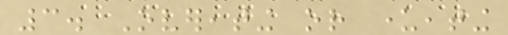3. Overeating or undereating
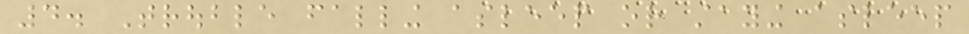4. Trouble falling asleep or staying asleep
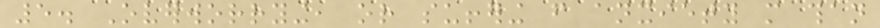5. Overworrying, or suffering from anxiety more than
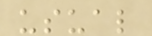usual
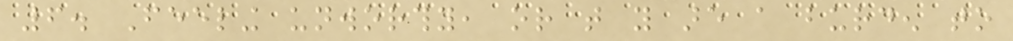6. Feeling unworthy, or that you are a burden to
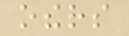others
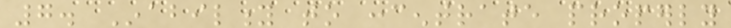7. Inability to concentrate properly
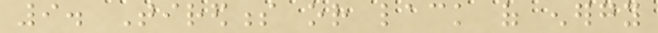9. Tiredness or lack of energy
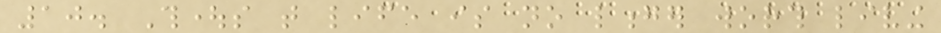10. Thoughts that life is no longer worth living
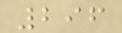296
